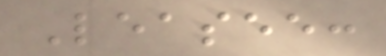Leasee:
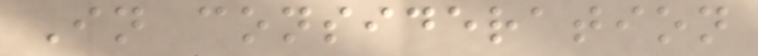In consideration
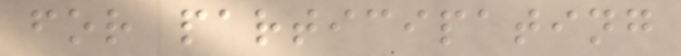for participating
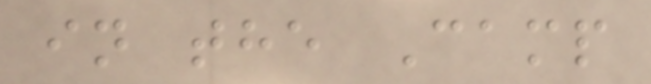in the Camp
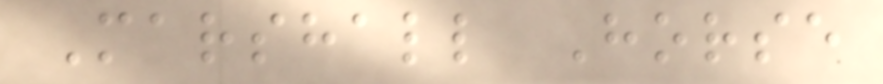Marshall Horse
